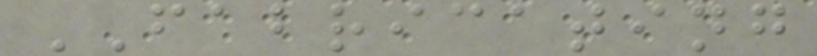FABRICATING
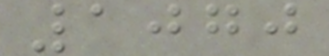1070
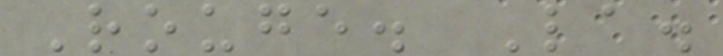Rouge. La.
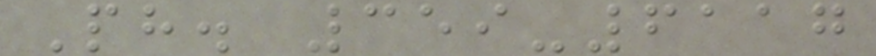Ph. 359-6117
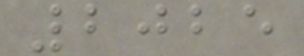2025
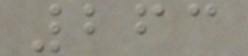263
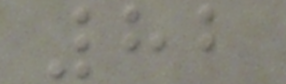82
